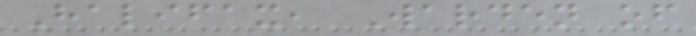Halifax, Warden of
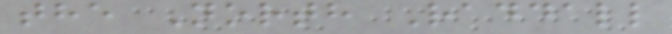the North Raddall
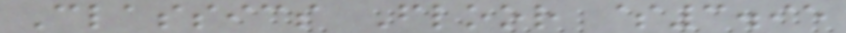Classics Floor $3.95
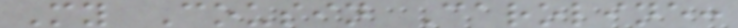My Cousin Caroline:
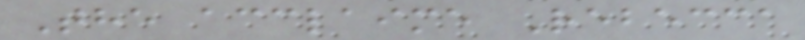The acclaime Rebecca
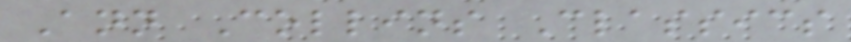Ann Collins Classics
